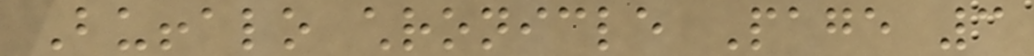Buffalo chronicle Page 3
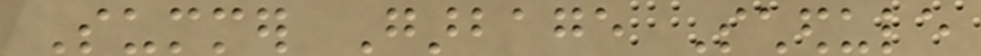Summer Garbage Schedule
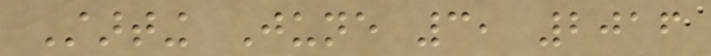Starting June 3, 2016
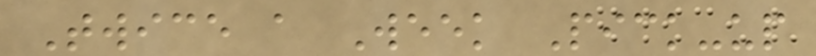Twice a Week Pick-up
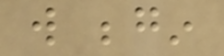will begin
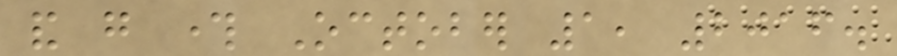and go through October 1, 2016.
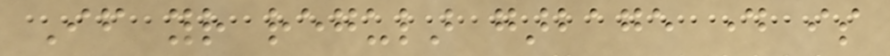If your regular garbage day is
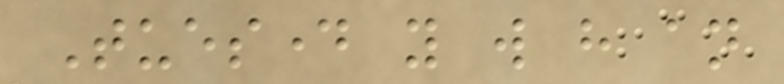Tuesday you will have an
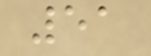51
